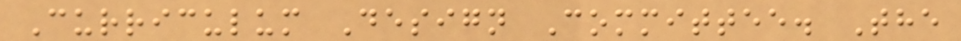Curriculum Design Committee. The
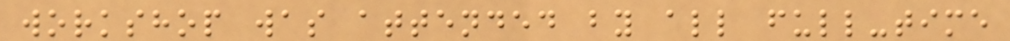workshop was attended by all full-time
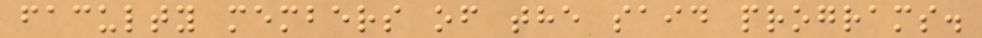faculty members of the said programs.
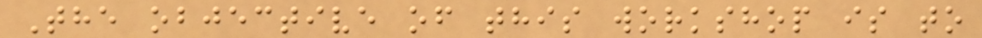The objective of this workshop is to
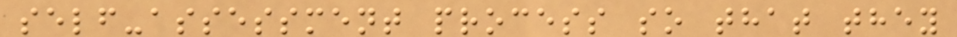self-assessment process so that they
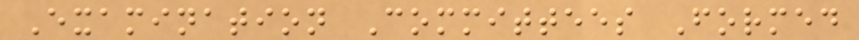Examination Committees Formed
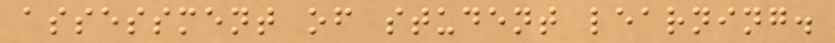assessment of student learning.
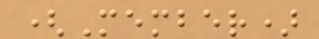(Member)
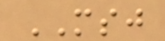MSJ
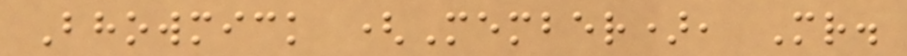Bhowmick (Member), Mr.
